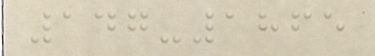147-1865
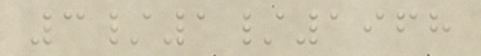3/1/1968
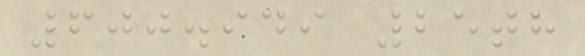600.949 25th
